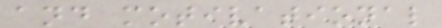and motivational
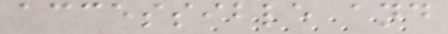accessible and
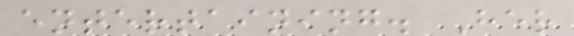entertaining. Her
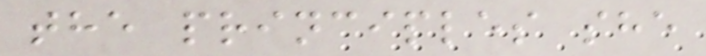the principles she
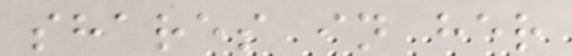shares in her
